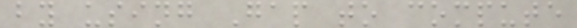by using Gap to compute
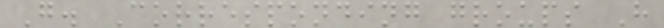G. Corresponding groups H
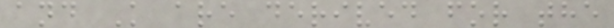and K are derived for the
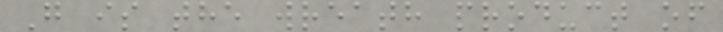G is the wreath product of
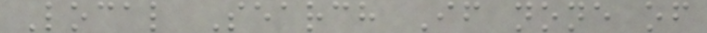Local Search If none of
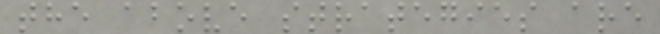the above strategies are
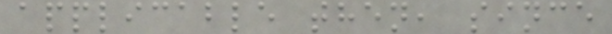applicable then, since
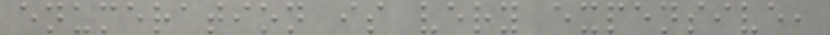enumeration is very expensive,
